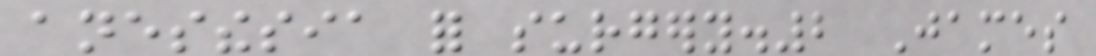anesthesia for surgery.2 James
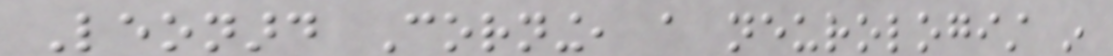Leonard Corning, a neurologist in
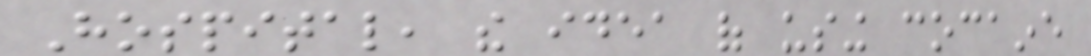Hospital, the idea of using cocaine
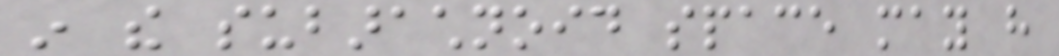in the subarachnoid space may have
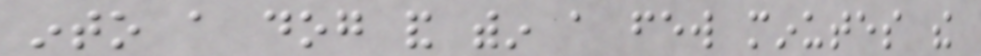into a dog and within a few minutes the
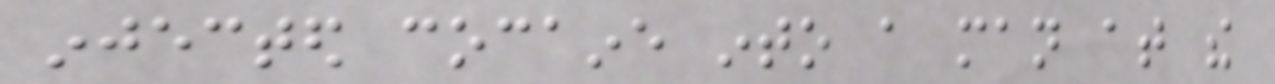injected cocaine into a man at the
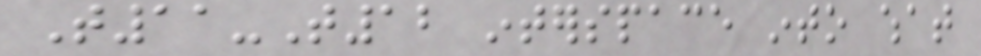T11-T12 interspace into what
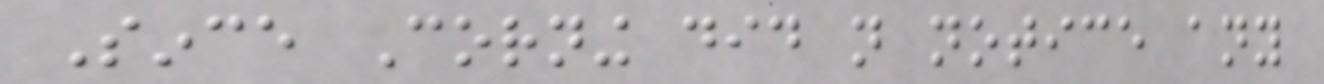Since Corning did not notice any
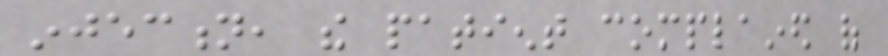injection, the patient complained of
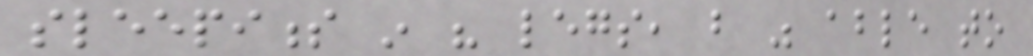sleepiness in his legs, but was able to
